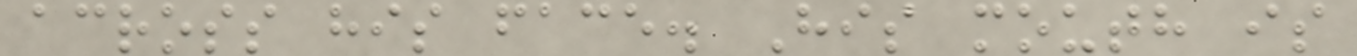across his face. His mouth is
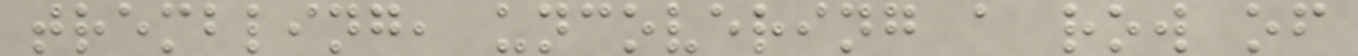trembling, uncovering a row of
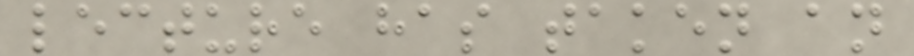lecture has taken an
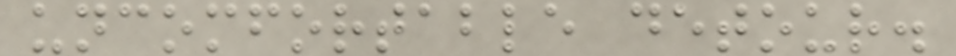uncomfortable detour.
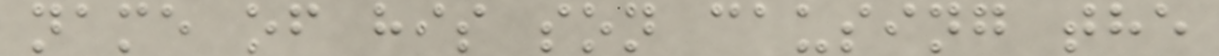name of his son causing the
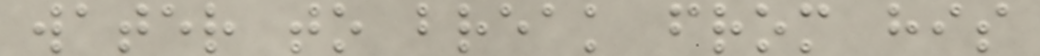water to break from his
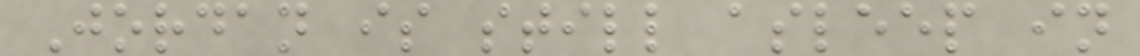Jordan is still asleep in
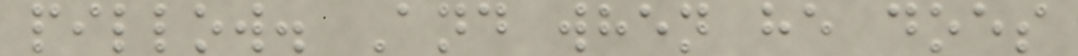pillow. And when he does
